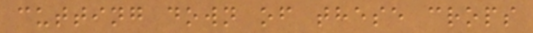cutting down of these crops
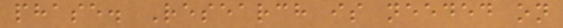phase. Research is needed on
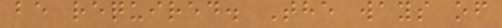be required. The ways of
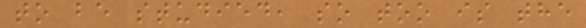to be studied, so too is the
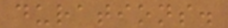durations.
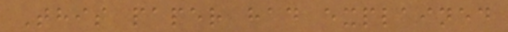This paper had explained
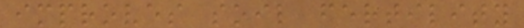improves soil fertility
